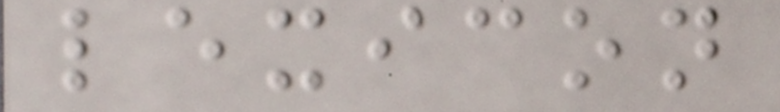lexicon
